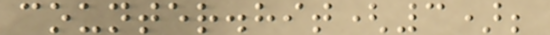counter.hit(3);
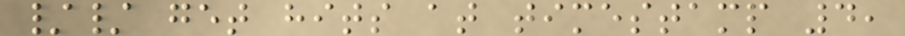// get hits at timestamp 4,
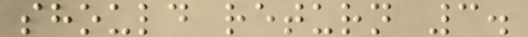should return 3.
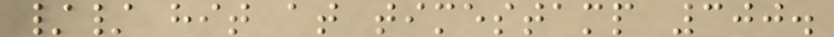// hit at timestamp 300.
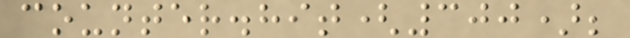counter.hit(300);
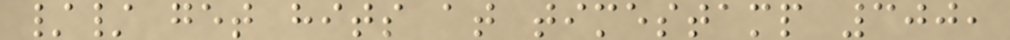// get hits at timestamp 300,
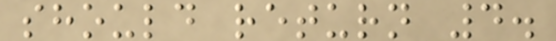should return 4.
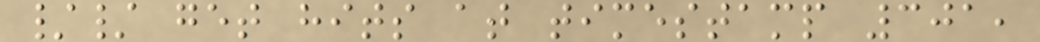// get hits at timestamp 301,
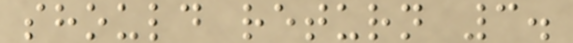should return 3.
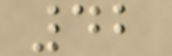42
